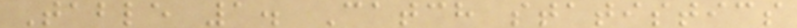Table 1. Catch statistics
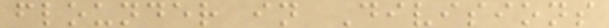flounder in Divisions
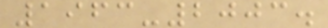1963-2003.
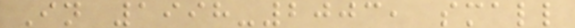In 1998-2003, small
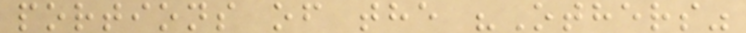portions of the "Others"
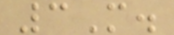3M.
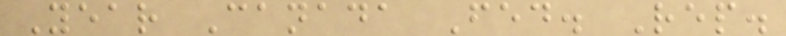Year Canada Fed. Rep.
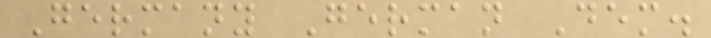Germany German Dem.
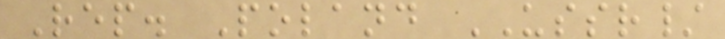Rep. Poland USSR/
